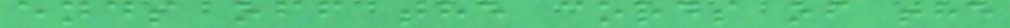ends off the cords of the
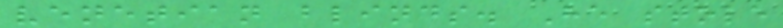venetian blinds. He stole
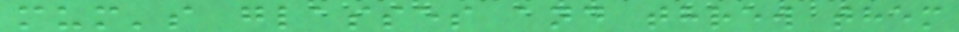mum's glasses and threw them
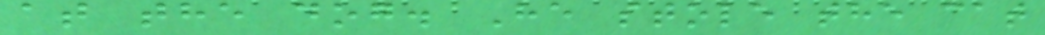at the dog. He stole the cat
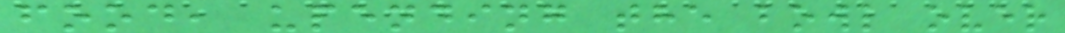food, upending the bowl over
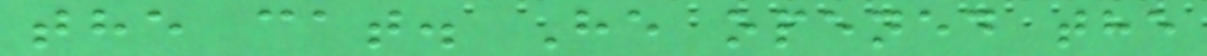the cat. He opened the
